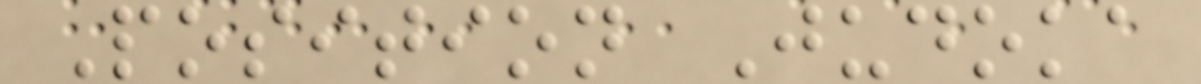Position Judoka
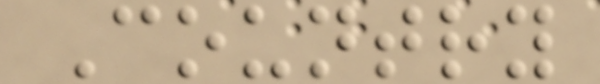Country
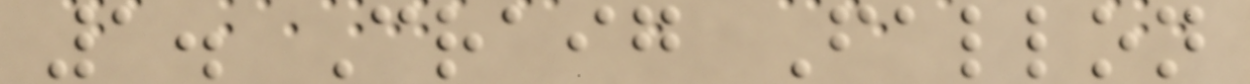1. Craig Fallon
